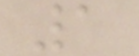1
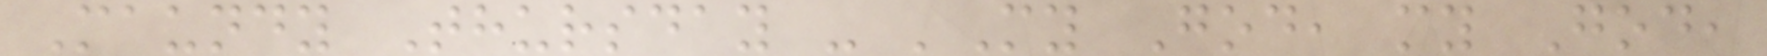Maundy Thursday - 'My God, my God,
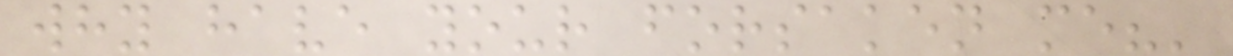why have your forsaken me?'
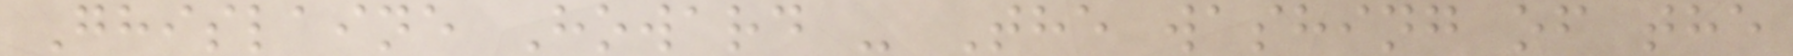Ghislaine Howard - The washing of the
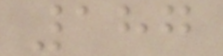187
